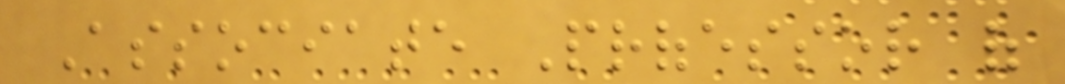Associate Professor of
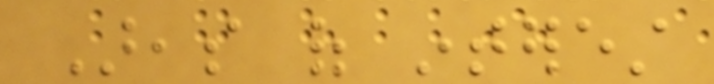Areas of interest
